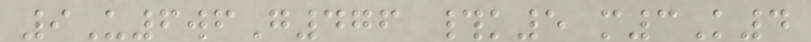9U6wfG476 #k5 m3K4
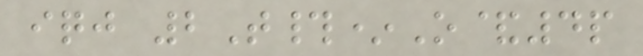iqj 2T#*O&4p
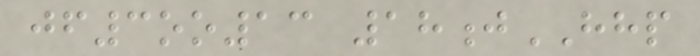jf3oo13 18jHHP
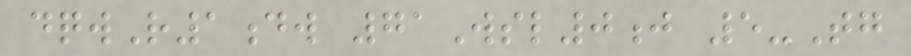dqwR1dw 71Wsl0j 5-Tg
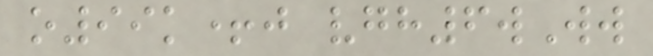o99k+j vgh6wWw
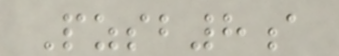Pzsb8a
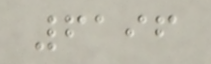6196
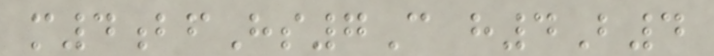m4bfHs7C h4B4
